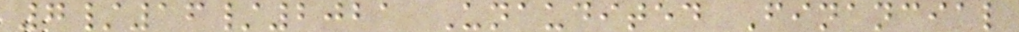7/16/2021 Unaudited Financial
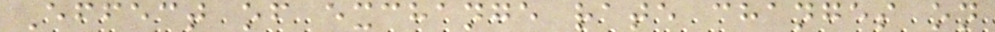Effect of exchange rate changes on
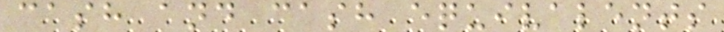cash and cash equivalents
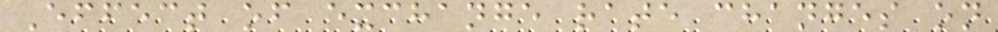Effect of exchange rate changes on
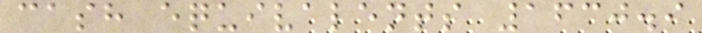cash equivalents 1630.9
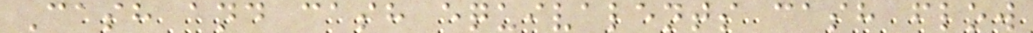Cash and cash equivalents cash flow
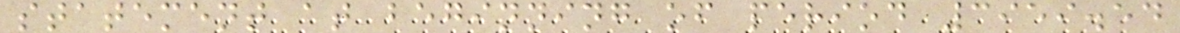statement at beginning of period 3959.54
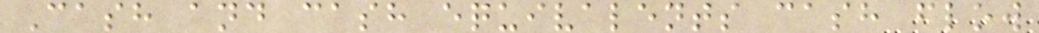Cash and cash equivalents cash flow
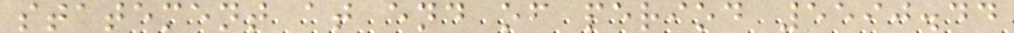statement at end of period 5590.44
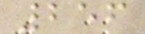256
